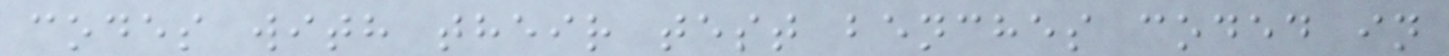codes with their test benches coded in
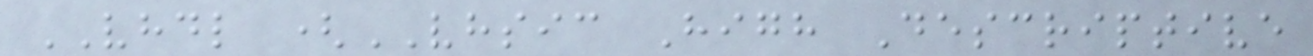VHDL (VHSIC High Descriptive
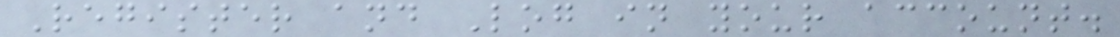Register and Log in your account.
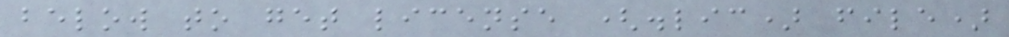below to get license (.lic) file)
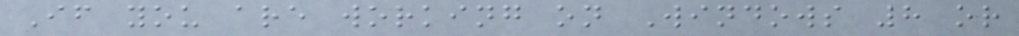If you are working on Windows 8 or
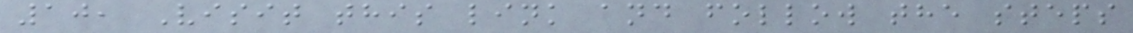10, Visit this link and follow the steps
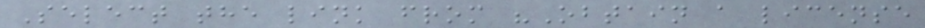Select the link from "Obtain a license
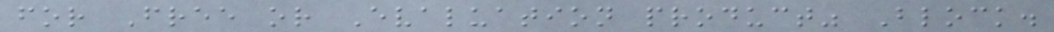for Free or Evaluation product" Block.
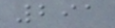291
